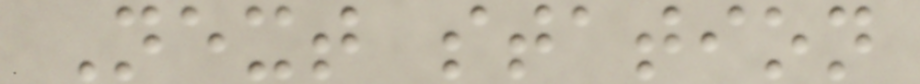Next station
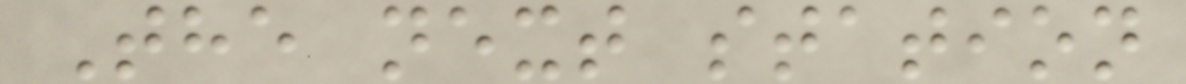The next station
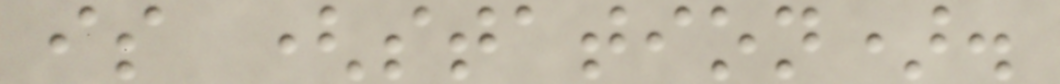is (station).
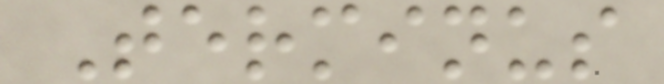Terminus
